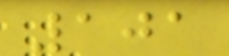101
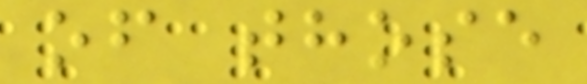of those
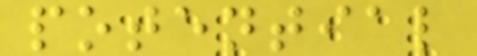potential
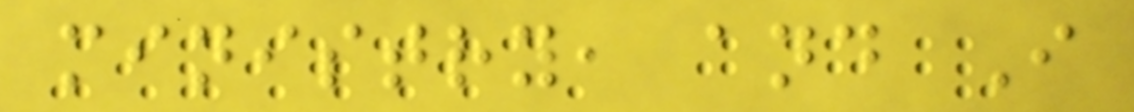ministry, and I
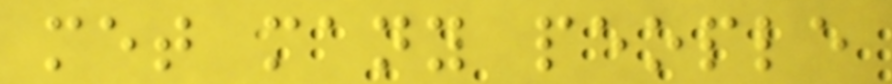met many people
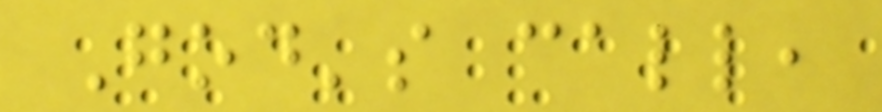God's call,
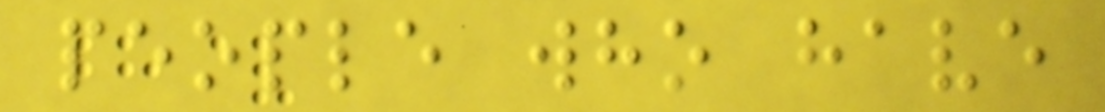people who have
